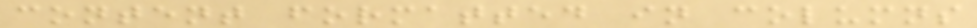content formatted in columns
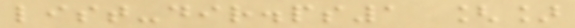list-dir.ps1 []
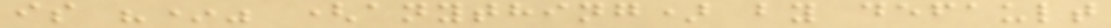is "*" (anything) by default
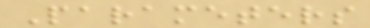Parameters
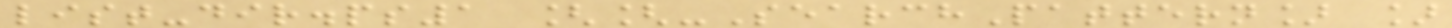list-dir.ps1 [[-SearchPattern] ]
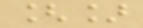[]
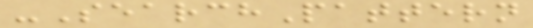-SearchPattern
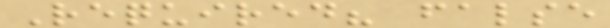Required? false
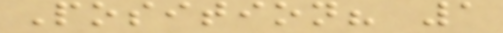Position? 1
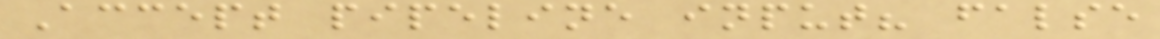Accept pipeline input? false
